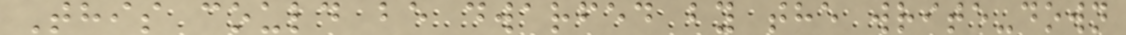This could be dwarfed by the write-down
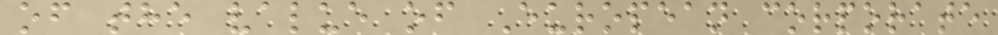of the value of European corporate
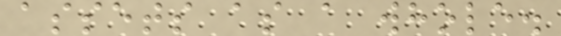assets as a whole.
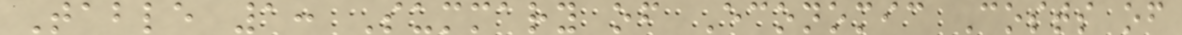Table 1: Summary of Economic Costs of
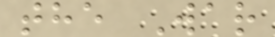the War
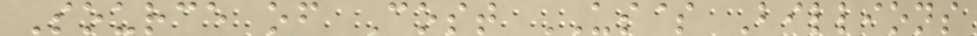Source of Cost US$ Billions
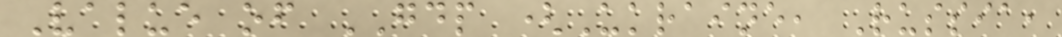Value of GDP (Ukraine, Russia,
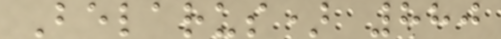Belarus) 880
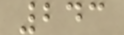243
